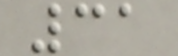31
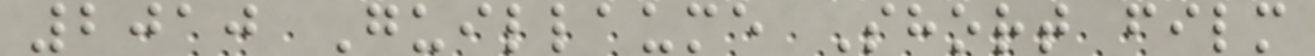2010 Guillaume Short film
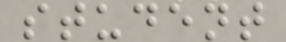student
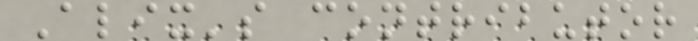Alix's contributor
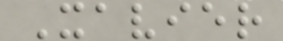Xavier
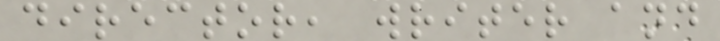director, writer and
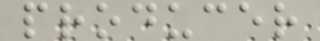producer
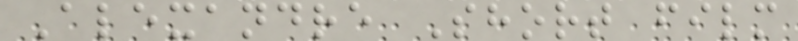Alexandre Short film
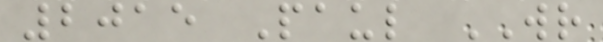2015 Paul WR
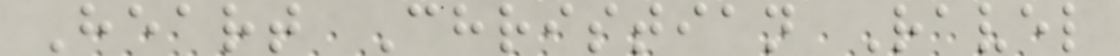Heart Christian Ravel
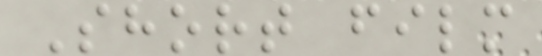Short film
